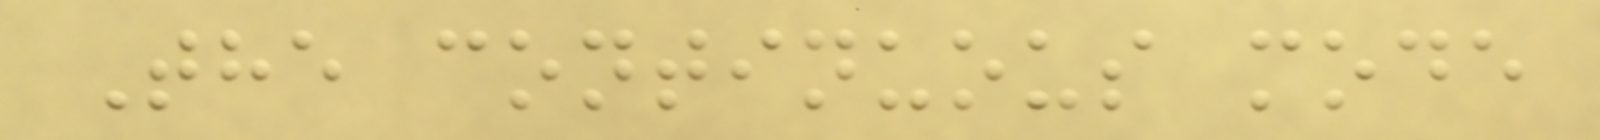The continuous mode
